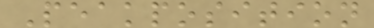Peakposition
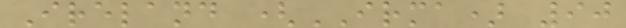Ireland (IRMA) 90
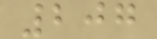207
